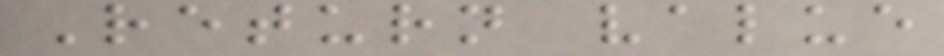Return value
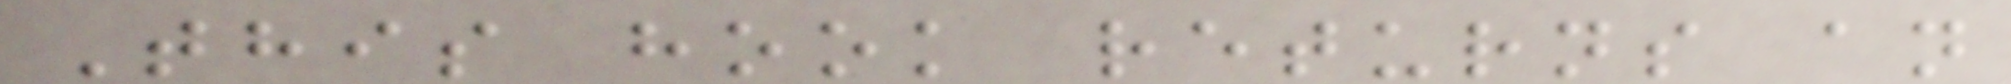This hook returns an
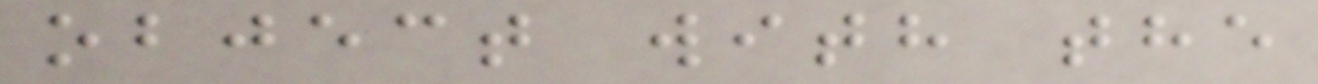object with the
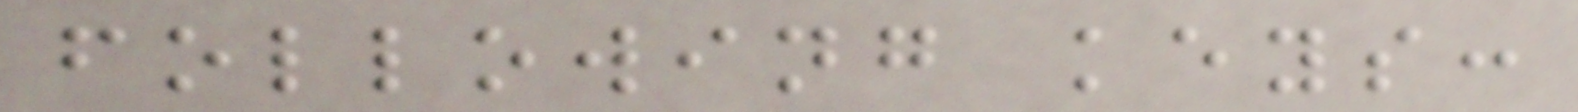following keys:
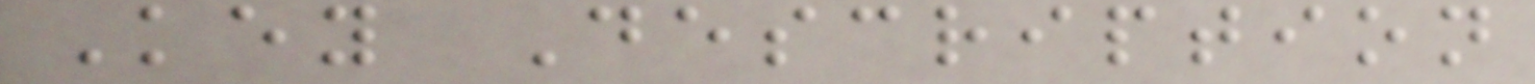Key Description
